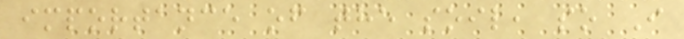importance of the soil, so I
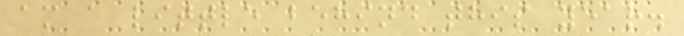am a little behind this year.
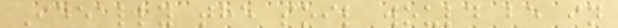Ideally the soil would be in
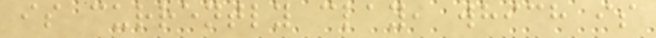is currently clay, which is
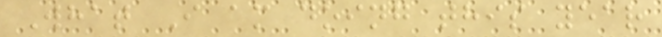What I am doing this year
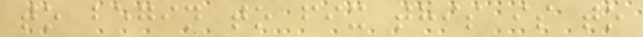to begin to fix this is to
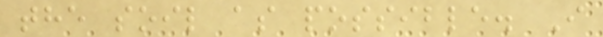the soil as possible. I
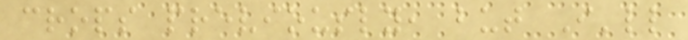crops previously, but I'll
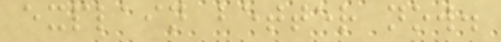explain better now.
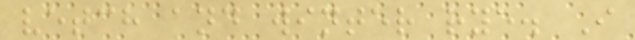vetch and winter rye. I
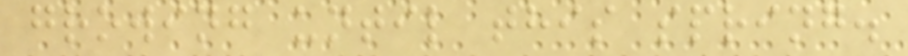growing until this spring.
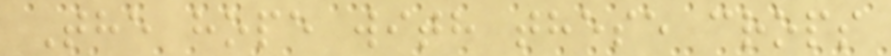The hope with these crops
